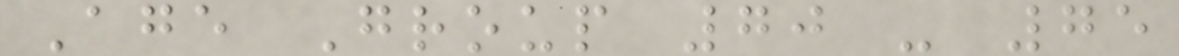Age Group 70 - 75
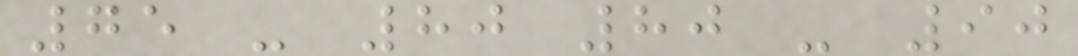75 - 80 80 - 90
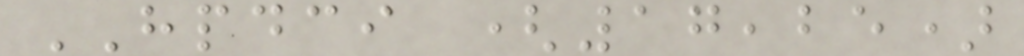HPDCI (17,25)
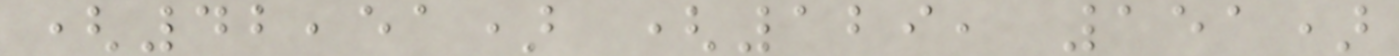(42,51) (129, 151)
